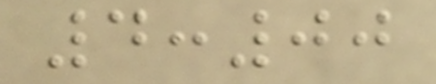4:00
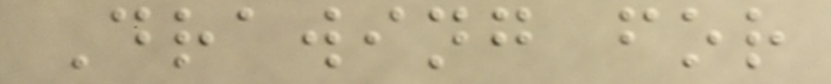Drawing for
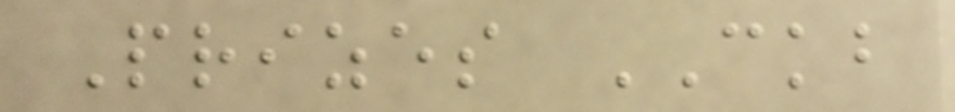Prizes CKB
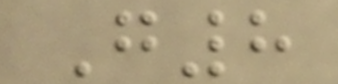G8
